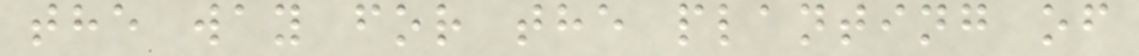the way for the planting of
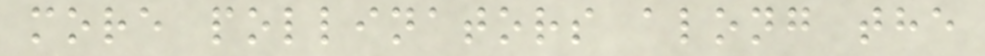more pollinators along the
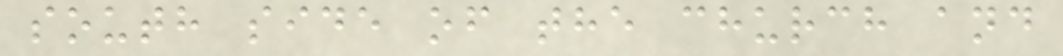south side of the church and
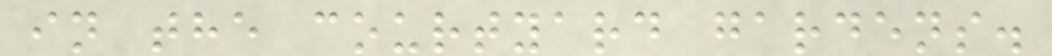in the courtyard gardens.
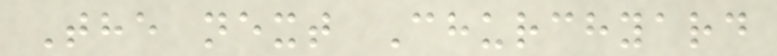The next Churchyard
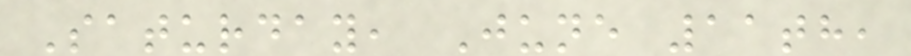Saturday, June 11th,
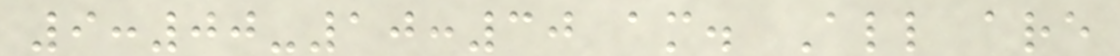9:00-10:30 am. All are
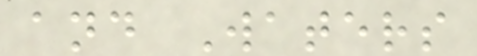and Waters
